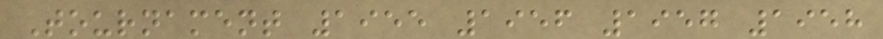Tournament 1955 1956 1957 1958
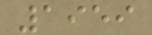1959
